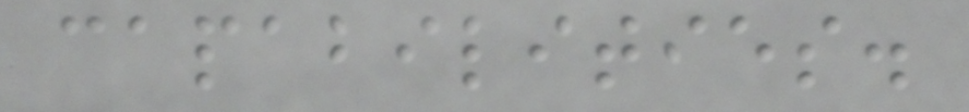capabilities.
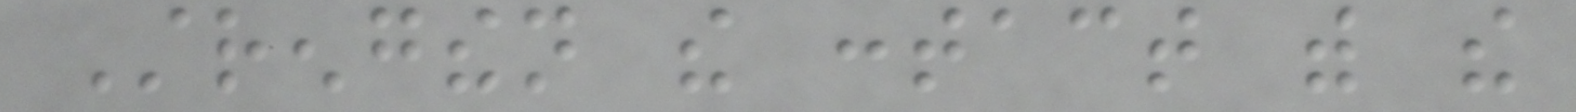Strengthen the contact with the
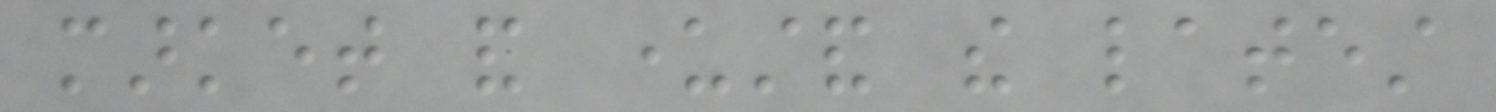market and understand the latest
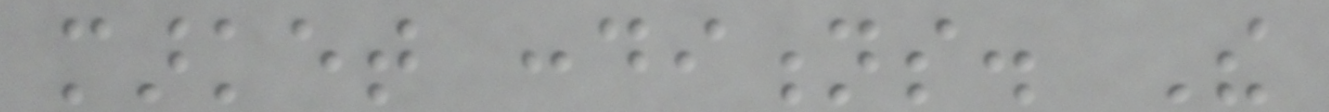market conditions. The
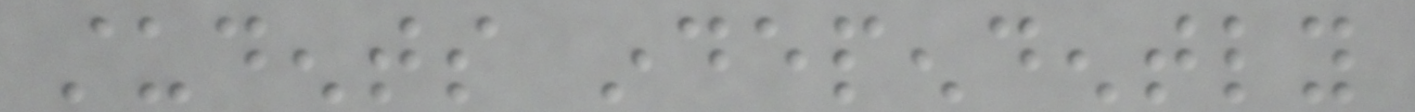students independently
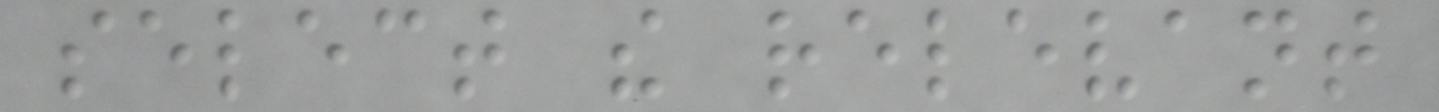select the relevant
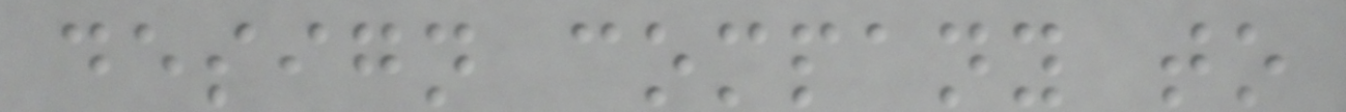design company to
